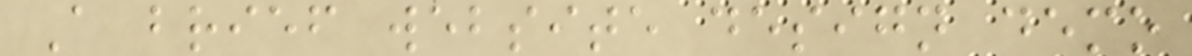A brief website design demo
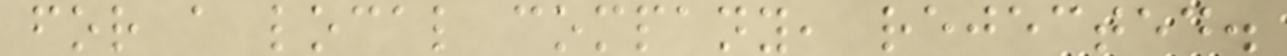for a local company, rejected.
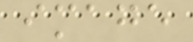image
